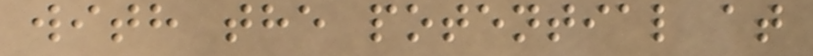with the potential at
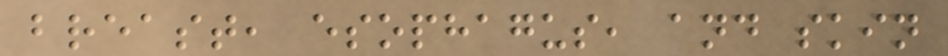breast, esophagus, and skin
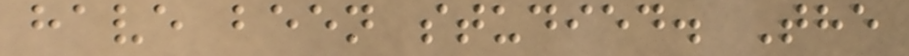have been studied. The
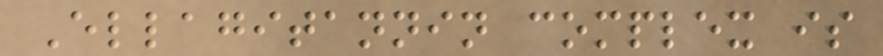Ellagitannin complex is
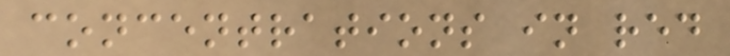concentrations in red
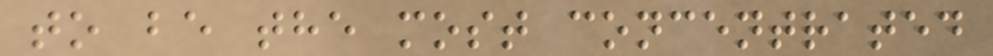to be the most concentrated
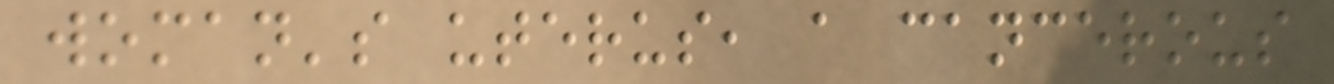woman's uterus, a cancerous
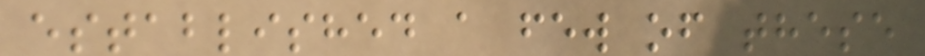established a few of these
